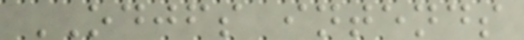ODJFS intends
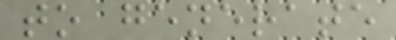to generate
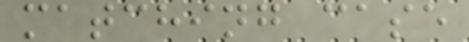matching case
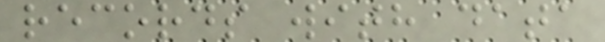records with data
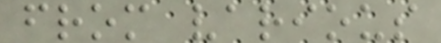from various
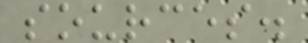sources.
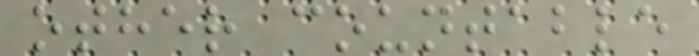other countable
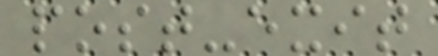post-exit
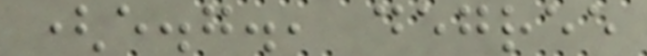(e.g., degree
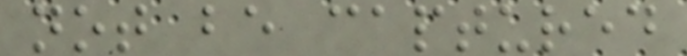not be captured
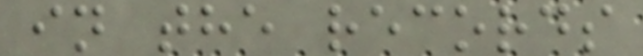in the records
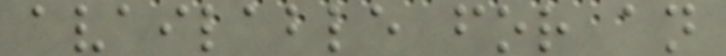available for an
